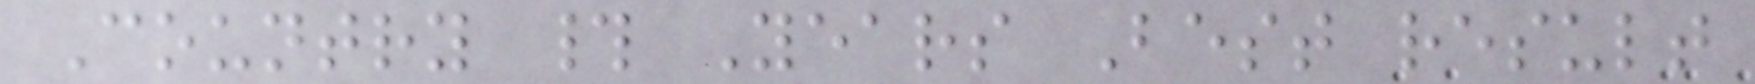Country # Years Best result
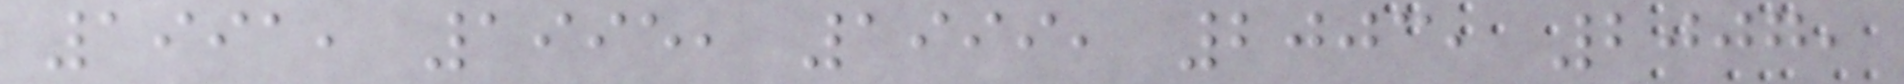1991, 1995, 1999, 2003, 2007,
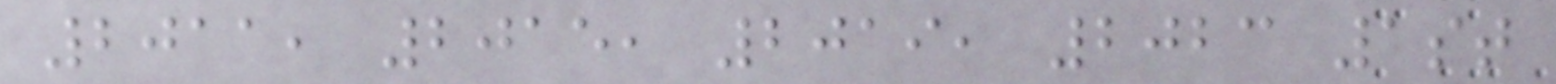2011, 2015, 2019, 2023 1st
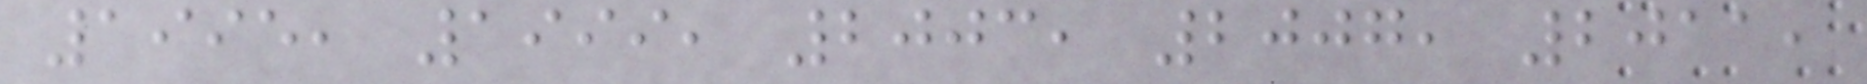1995, 1999, 2003, 2007, 2011,
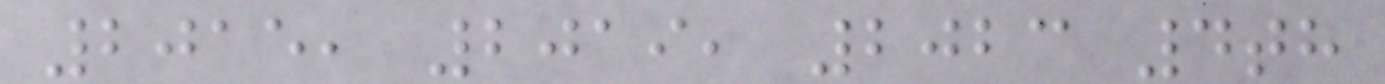2015, 2019, 2023 4th
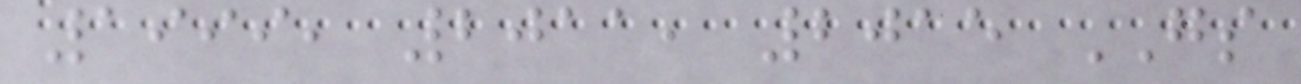1999, 2011, 2015 GS
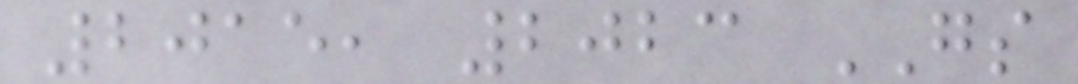2015, 2023 GS
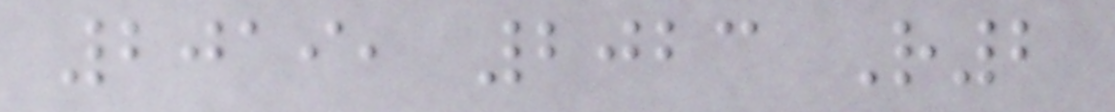2019, 2023 R2
